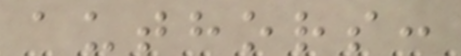authors:
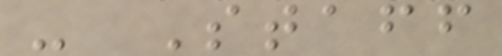- Staff
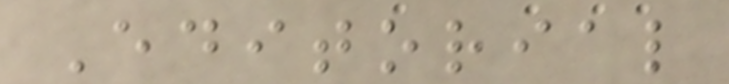Editorial
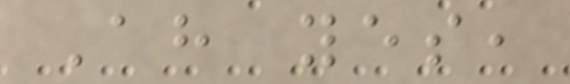Ah yes,
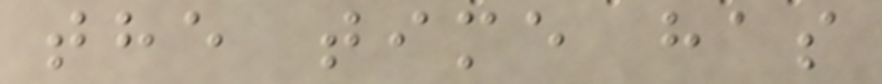the time has
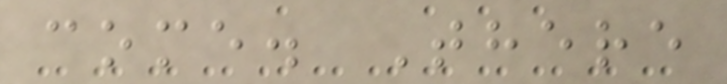come. There
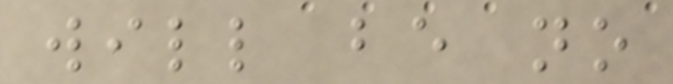will be no
